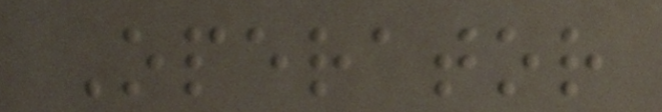Operator
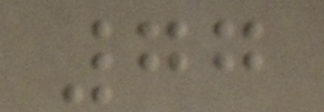77
